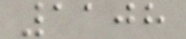1108
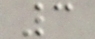3
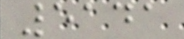5141
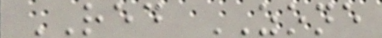RED ZONE
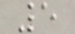5
